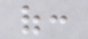of:
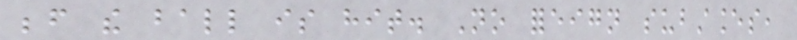before the ball is hit. No foreign substances,
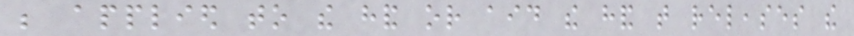be applied to the hand or aid the hand that releases the
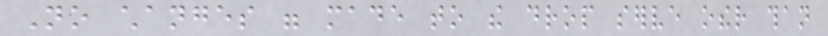No changes were made to the drop serve other than
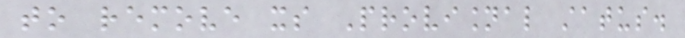to remove its Provisional status.
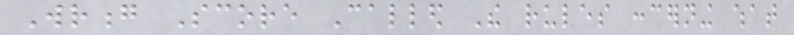Wrong Score Called The rules concerning what
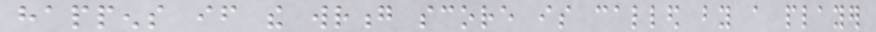happens if the wrong score is called by a player
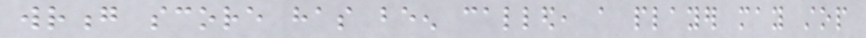wrong score has been called, a player may stop
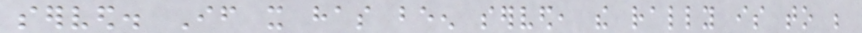served. If it has been served, the rally is to be
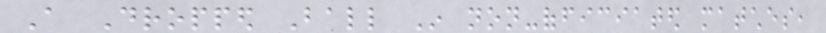A Dropped Ball In non-officiated matches,
